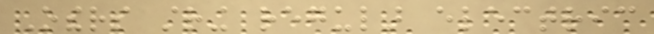Others string regular electric
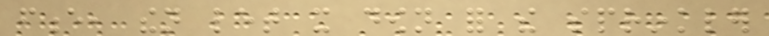fence, then let it down for the sprinkler
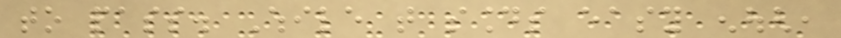to pass. While that sounds easy enough,
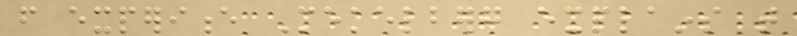from experience Mekelberg explains that
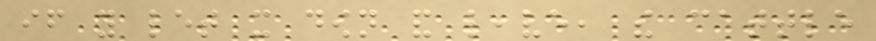if you let it down and leave, the cattle
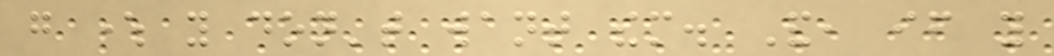go where you don't want them. And, if you
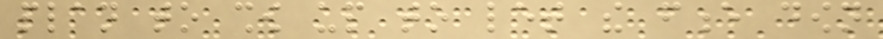plan to show up to let the fence down
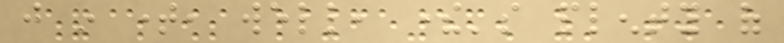just in time, well, there's plenty of
